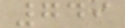749
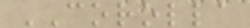COROLLA
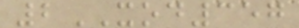2XOD357
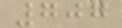707
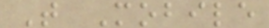T Mobile
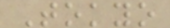Tokyo
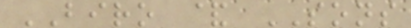BIRO & SONS
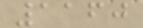1160
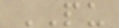PU
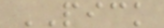PICK
